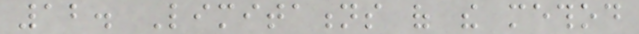12. Limitations of the method
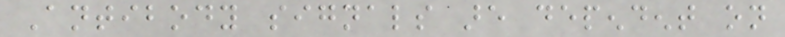Antibody signals are dependent on
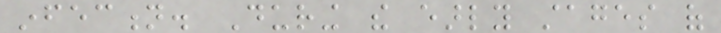infection. During the early stages of
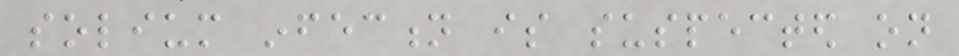solium infection is suspected on
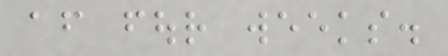after four weeks.
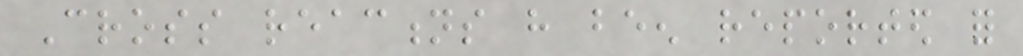Cross reactions have been reported for
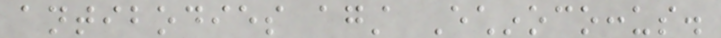antibodies against Echinococcus.
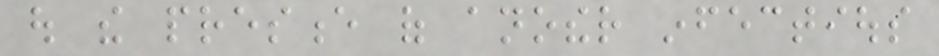out the presence of another infectious
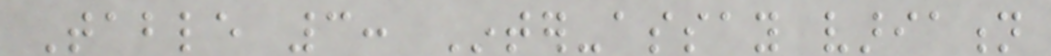Table 3: Inter-assay variation
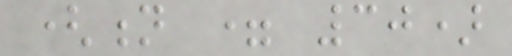(n = 30)
